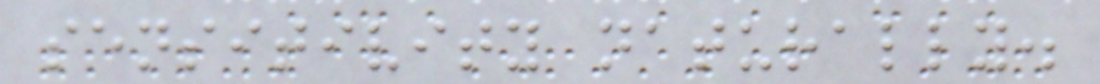sensitivity naturally.
